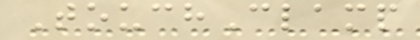TouchClamp
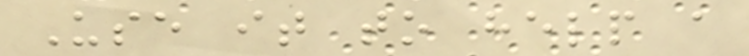Use it to help a
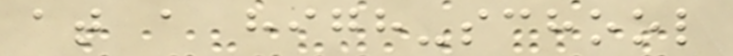at a high-school
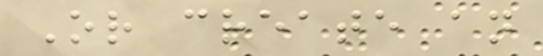Or create an
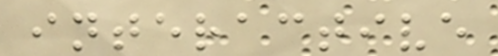interactive
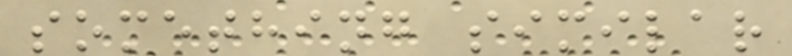something similar
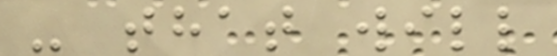- that will
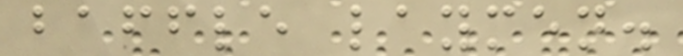baffle laymen.
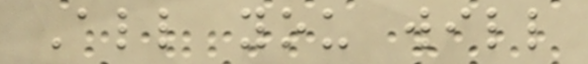All you will
